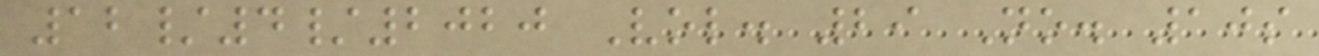12/4/2020 Vol. 29 No. 10s
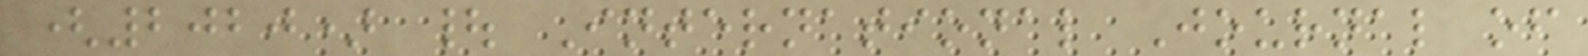(2020) | International Journal of
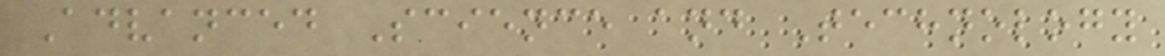Advanced Science and Technology
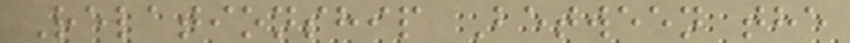Relationship Between the
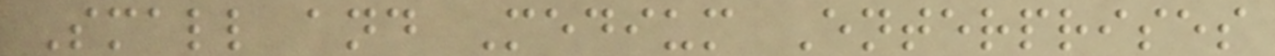Small and Medium Enterprises
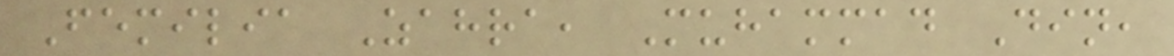Femilia Zahra, Muhammad Din,
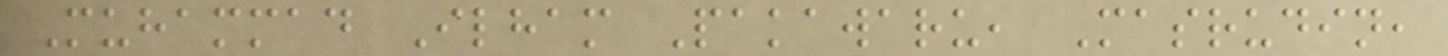Muhammad Ilham Pakawaru, Masrudin,
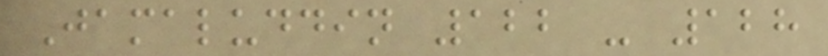Jamaluddin 122 - 128
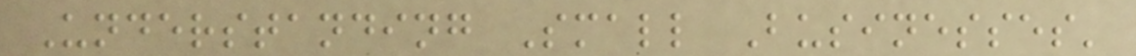Understanding Small Businesses'
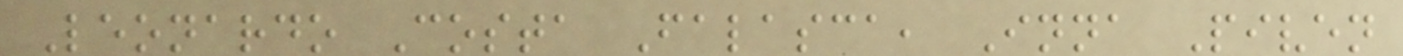Leonardo Costa Falasca, Inna Piven
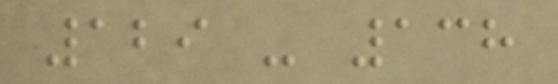129 - 138
